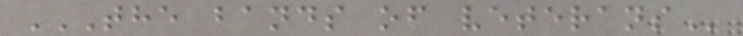THE BANDS OF VETERANS
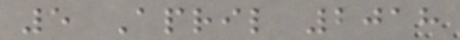5 April 2018
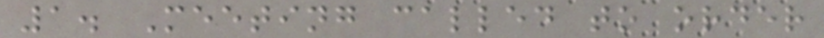1. Meeting called to order
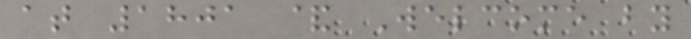at 1801 & Welcome by
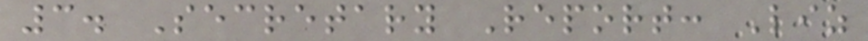3. Secretary Report: Liz
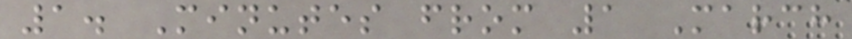1. Minutes from 1 March
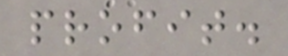profit.
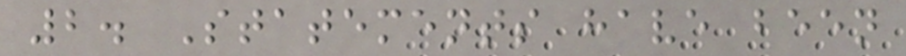2. Statements have been
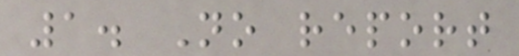1. No report
